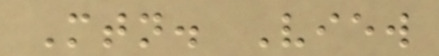Mtn. View
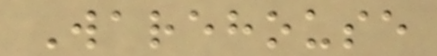Warehouse
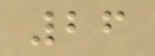26
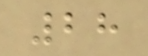28
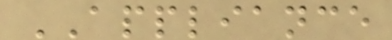APPLIANCE
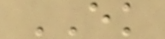EK
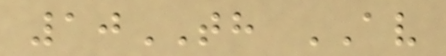10TH AV
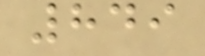849
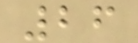26
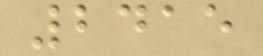2415
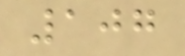107
